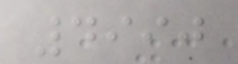4990
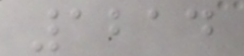1214
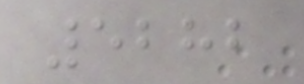5282
